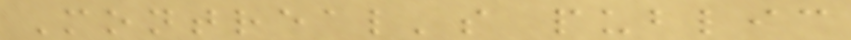Montreal's public
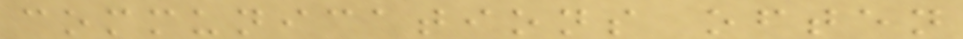communications often
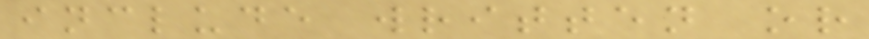include written or
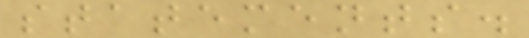statements.
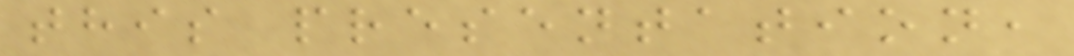this presentation,
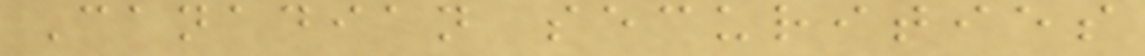Canadian securities
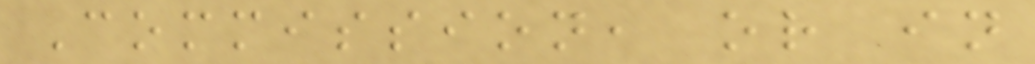Commission, or in
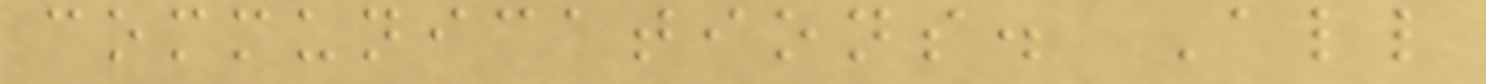communications. All
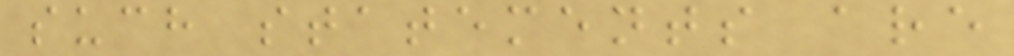such statements are
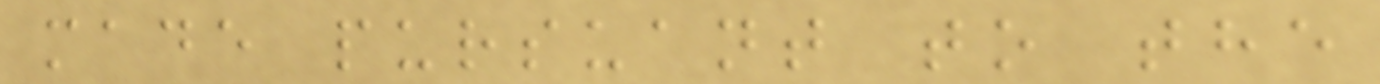made pursuant to the
